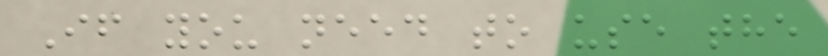If you need to use the
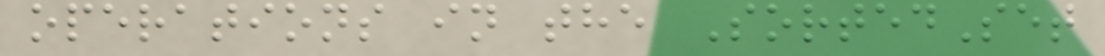operations in the SortedSet
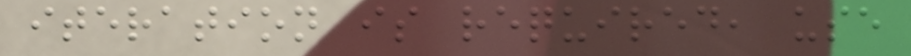iteration is required, use
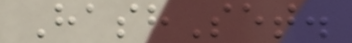HashSet.
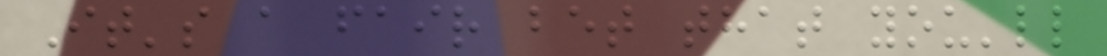It's a fair bet that you'll
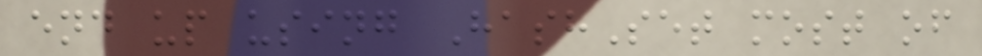end up using HashSet most of
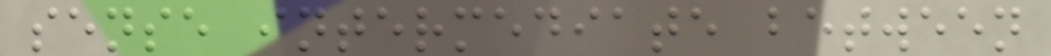sense intermediate between
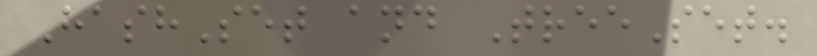HashSet and TreeSet.
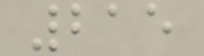215
